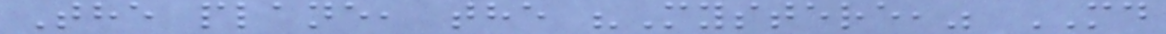The plane, the "Mystere," MD
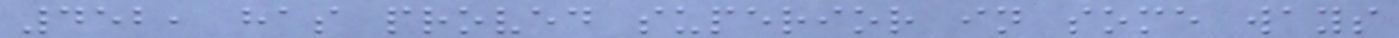452, has proved superior in some ways
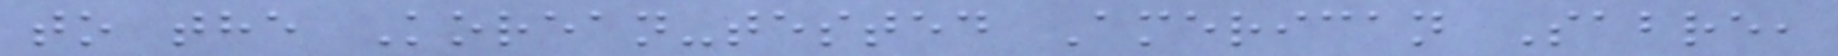to the Korean-tested American Sabre,
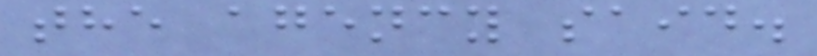the agency said.
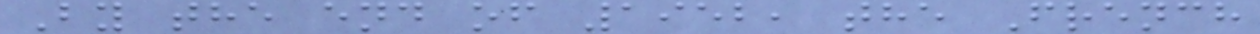By the end of 1952, the French
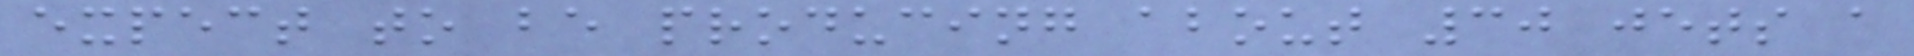expect to be producing about 30 jets a
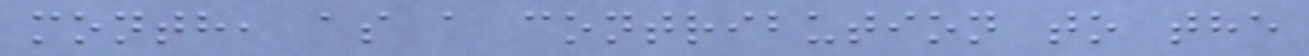month, as a contribution to the
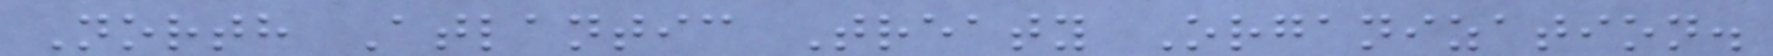North Atlantic Treaty Organization.
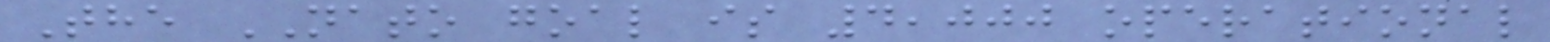The NATO goal is 4,000 operational
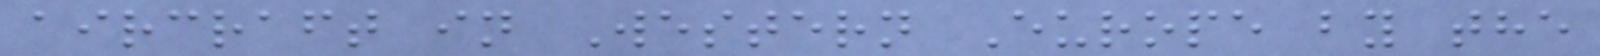aircraft in Western Europe by the
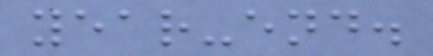year-end.
